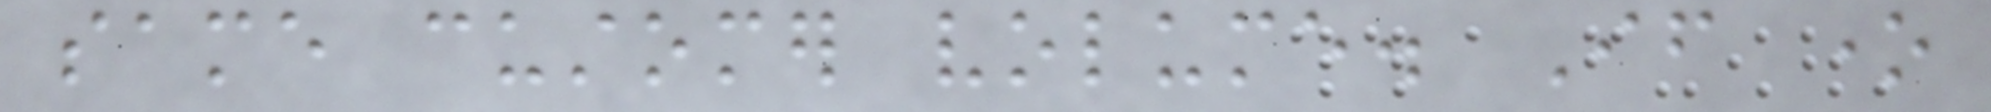same customer volume. If one
